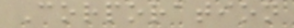Corporation
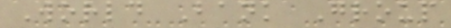World Bank Group
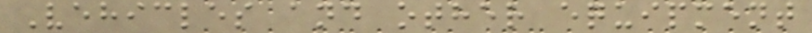Vehicles and other equipment
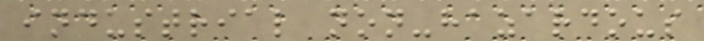industrial non-hazardous
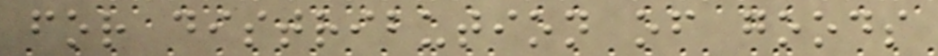for distribution of goods
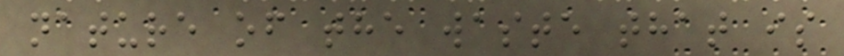nature of the waste that is
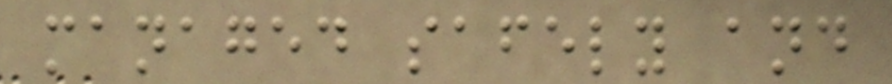managed safely and
